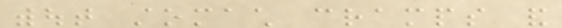without stomach cramps and
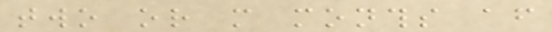two or more months after
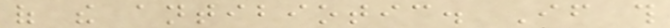of the antibiotic. If this
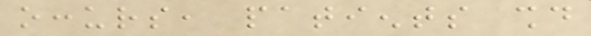occurs, patients should
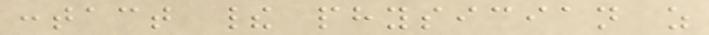contact their physician as
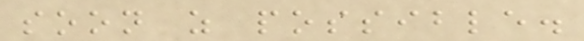soon as possible.
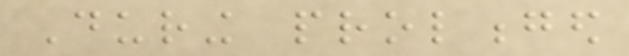During prolonged
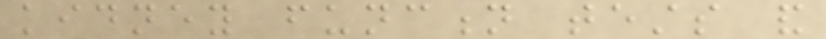kidney function tests and
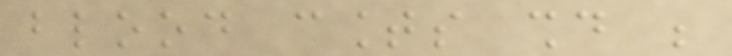blood counts should be
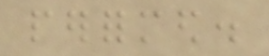performed.
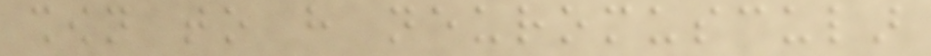shown to have neuromuscular
